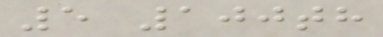5 100th
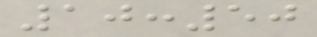10:50
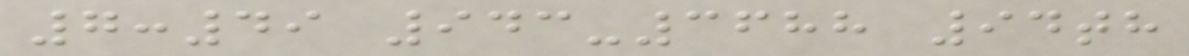7:49 943-3688 94th
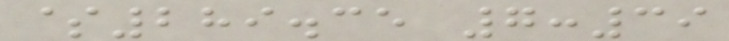$289.35 7:39
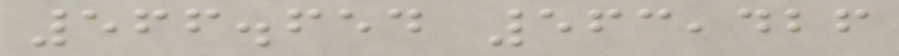566.654 563,426
